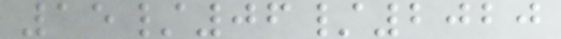15/06/2020
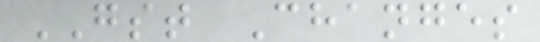GST Changes
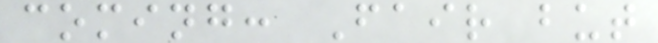coming: Fair but
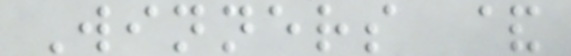Winners &
